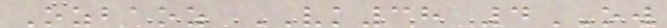Ozbaoz VK38 4OW
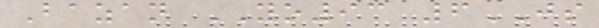Bazan YO93 6JS
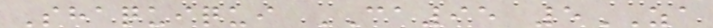Shaquiqui CA95 5ZA
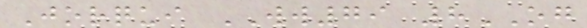Jorqui WW79 8OG
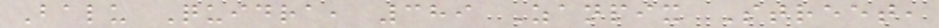Balu Quidra, 389 Zanpix Street,
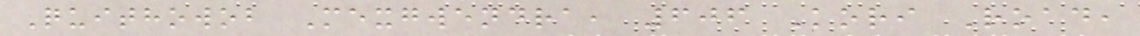Quithowob Mexgwendra, 606 Kori Road,
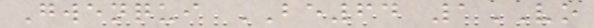Gwenqui BE64 1VO
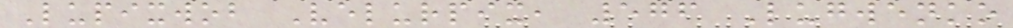Lupixwob Velurpix, 576 Lugwenko
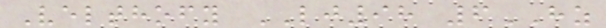Velthofy LJ98 6HZ
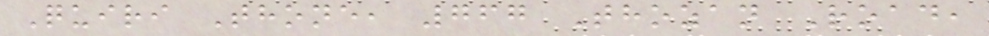Quiri Thone, 767 Thozan Road,
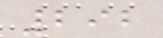292
